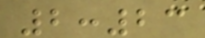2:23
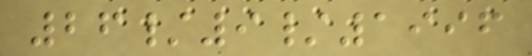26/9/1996
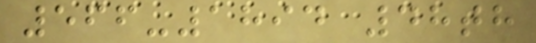566-1894 48th
